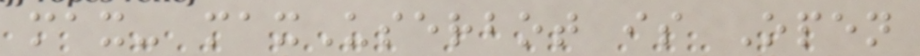max- maxUserbot is Open
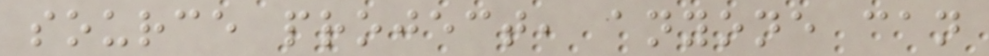source project, anyone can
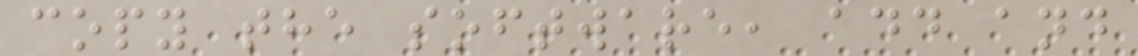copy the software, add and
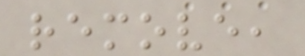remove,
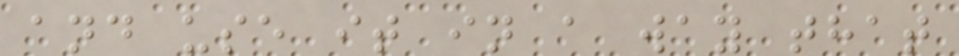and use it in a way that
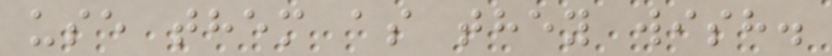use them as they wish.
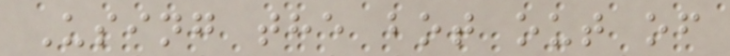Using the bot out of
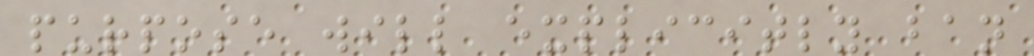purpose will explicitly ban
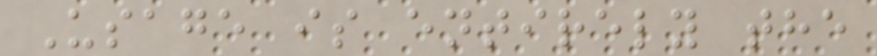Usage is entirely the
